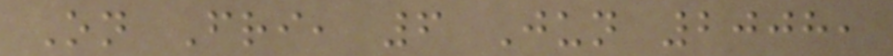On Fri, 6 Jun 2008,
